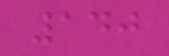140
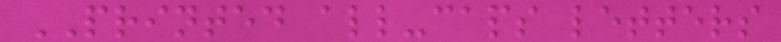PRINTED all-caps letters
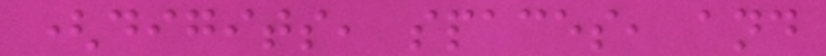(digits, spaces, and
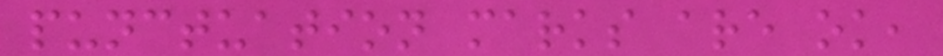punctuation marks are ok,
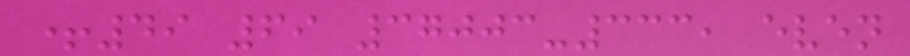+49 69 37003-333, even
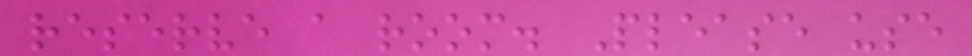reserve a room. Please use
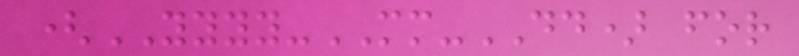(YYYY-MM-DD) for
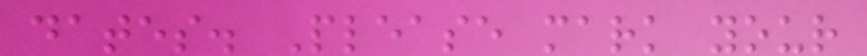dates. Please mark your
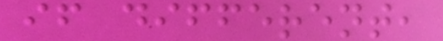if different,
